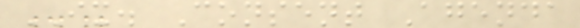IX. Consent Agenda
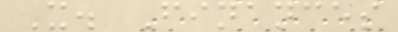X. Finances
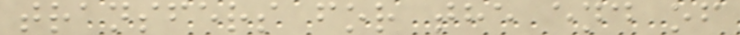transfers for the end of
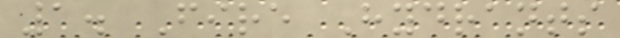1. Fire Hydrants
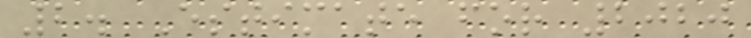2. Estimate for 2020
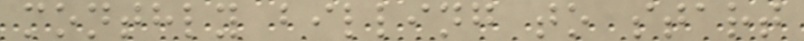monthly billing to start
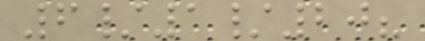6/1/20?
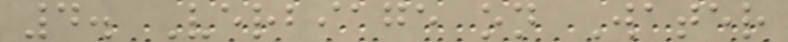4. Verbiage on Water
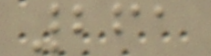261
